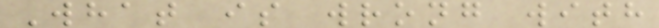What is wrong with
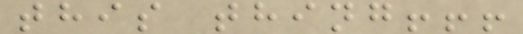this thing!!!
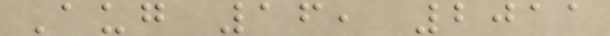Aug 16, 2011
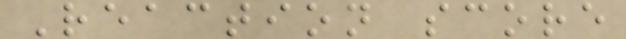Reaction score
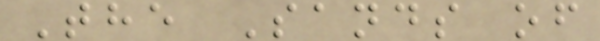The Sands of
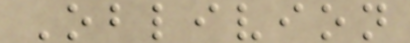Oblivion
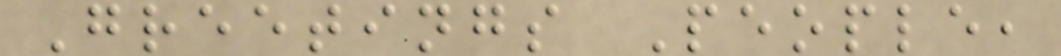Greetings People,
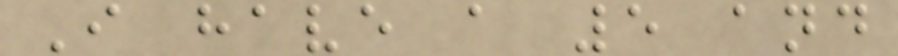I have a 5 and
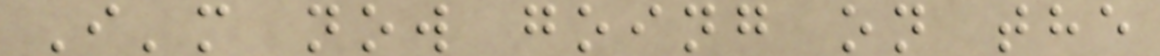I'm now going on the
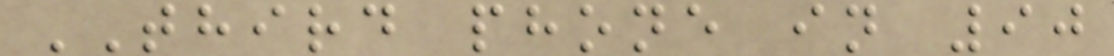THIRD phone in 90
